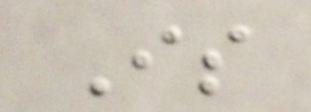Is
